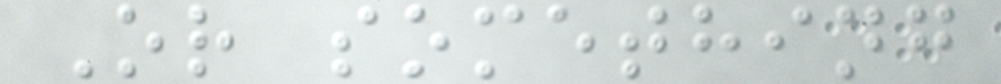Or something
